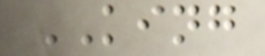KING
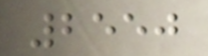2550
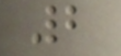2
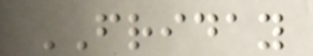FRIDAY
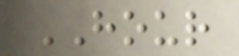HOUR
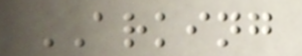ARKING
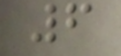6
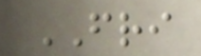FRI
